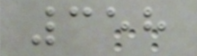358
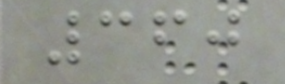360
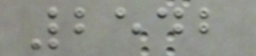2542
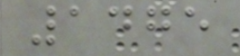1475
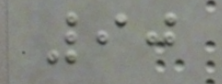90
